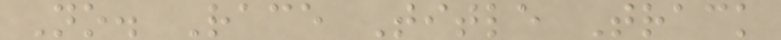No. Race Title Track
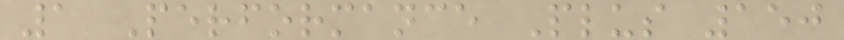1 Performance Plus 150
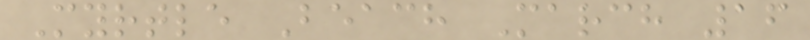Myrtle Beach March 16
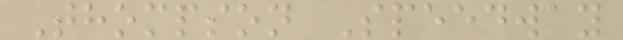Thompson Speedway
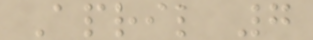April 7
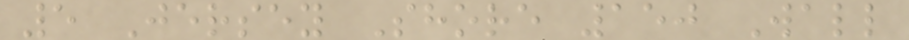5 Jersey Shore 150 Wall
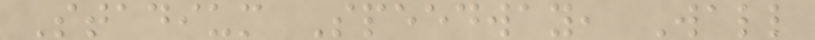Stadium Speedway, Wall
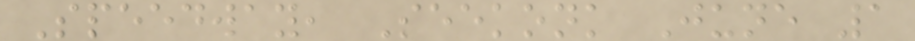Speedway, Seekonk June 1
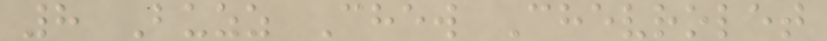8 Buzz Chew Chevrolet
